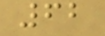62
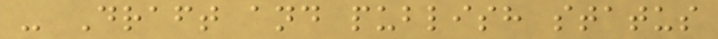- Draft and publish status
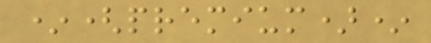*(premium)*
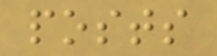posts
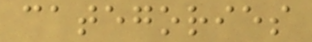categories
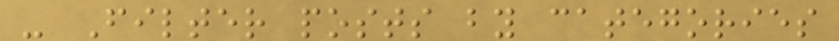- Filter posts by categories
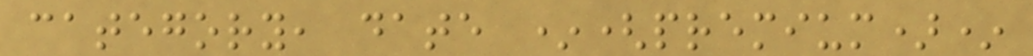category, date *(premium)*
